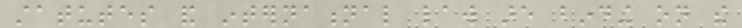statutes and international law are binding on the
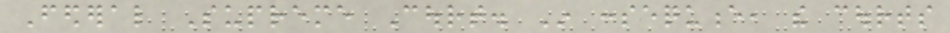Federal Supreme Court. In consequence, the courts
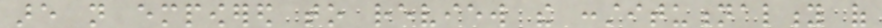are not empowered to review the constitutionality of
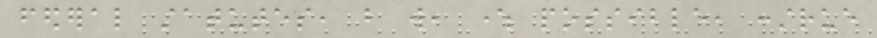federal statutes, but will, where possible, construe
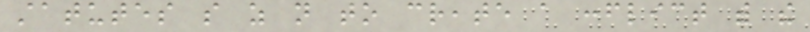statutes so as not to create a conflict with the
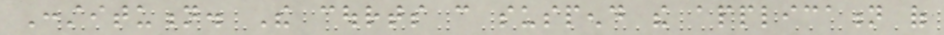Constitution. The courts can suspend the application of
